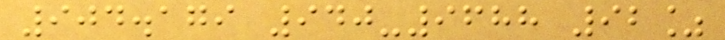904.179 940-9688 92%
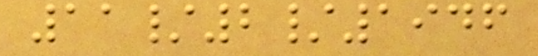11/2/1946
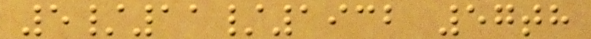5/11/1932 57th
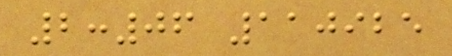2:06 110925
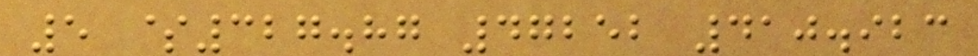5 $327.87 47252 410.923
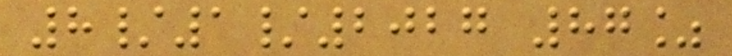8/1/2027 87%
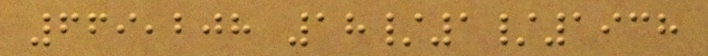669,208 18/1/1938
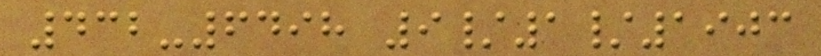432-6498 9/1/1903
